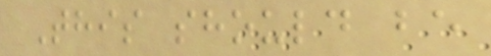This should be
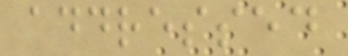addressed
